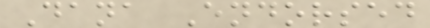Dana Endorsed
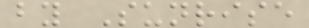by Sunrise
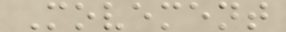Movement
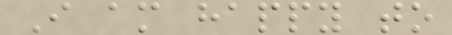I am happy to
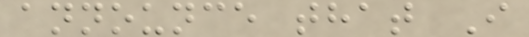announce that I
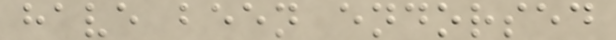have been endorsed
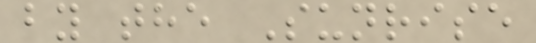by the Sunrise
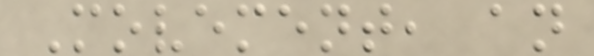Movement, an
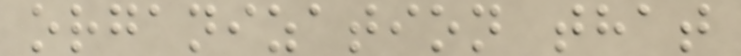organization that
